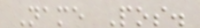Name Pos.
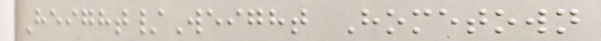Height/Weight Hometown
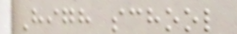High school
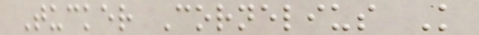Tucker Cornelius K
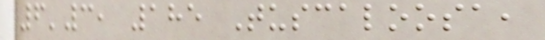6'3, 185 Tuscaloosa,
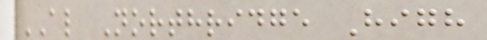AL Northridge High
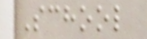School
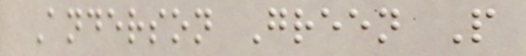Anderson Green P
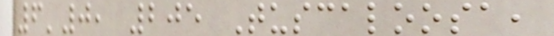6'0, 205 Tuscaloosa,
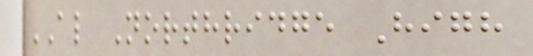AL Northridge High
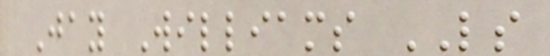Jay Williams LS
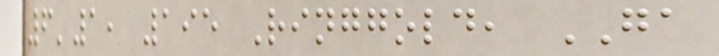6'1, 195 Ringgold, GA
